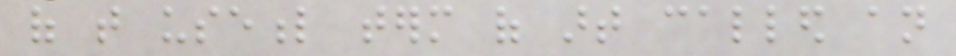of that useful term of art called an
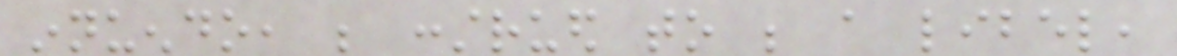innuendo, be construed to be a libel,
